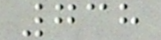738
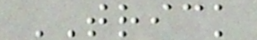TRICK
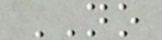NO
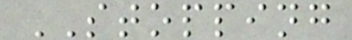STOPPING
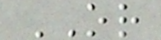OR
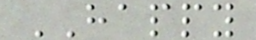HAPPY
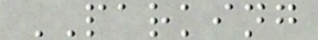PARKING
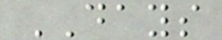DAYS
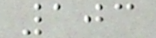103
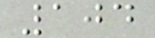104
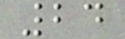24
